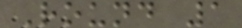Round 1
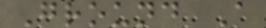Ground A
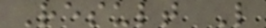Result L
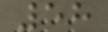58
